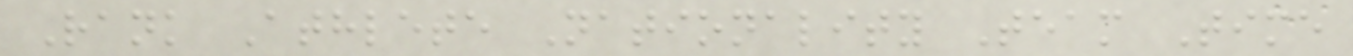Rank Athlete Nationality Team Time
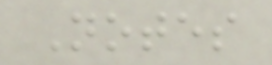Notes
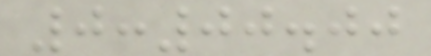0:00.00
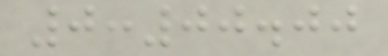0:00.00
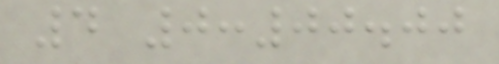4 0:00.00
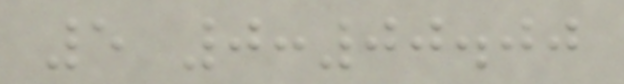5 0:00.00
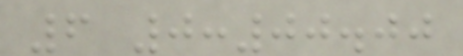6 0:00.00
